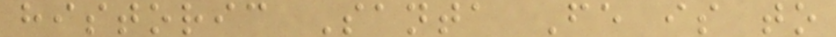historic Santa Fe is to
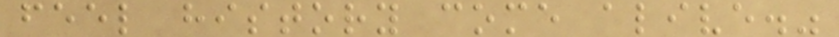feel history come alive."
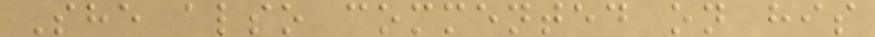She also commented on his
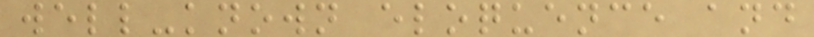well-known eloquence and
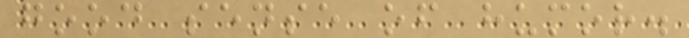good sense of humor.
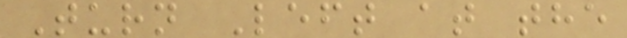Turn Left at the
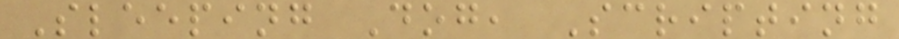Sleeping Dog, Scripting
